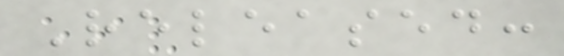Released:
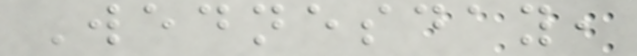Wednesday,
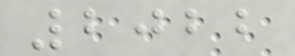2022
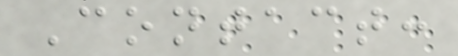Contact:
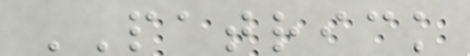PATRICK
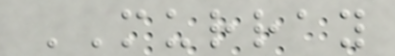MURRAY
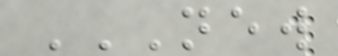NEW
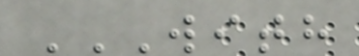WITH
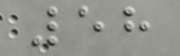58
